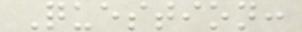Question:
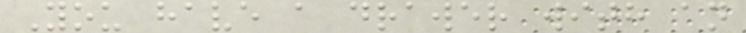You have a drawer with an
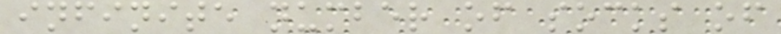infinite number of socks of
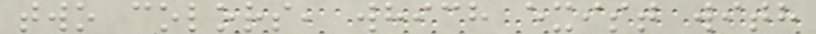two colors, which exist with
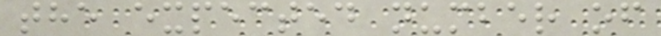the expected number of
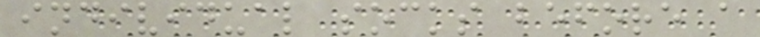individual socks before a
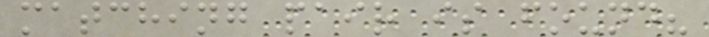matching pair is found?
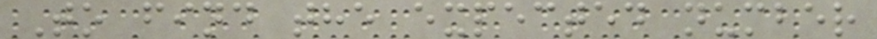To find the expected number
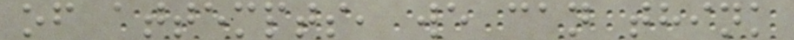of attempts, we can think
